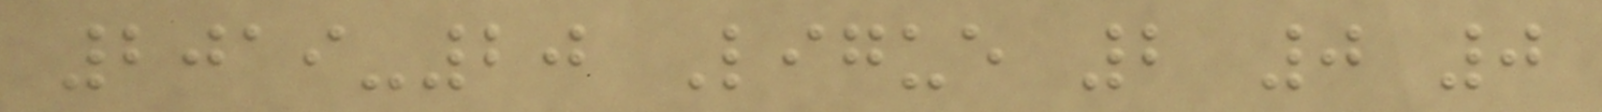2019-20 Ligue 2 0 0
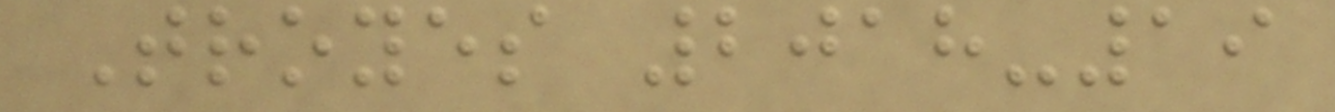Troyes 2018-19
